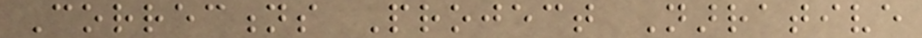Corrections Project Narrative
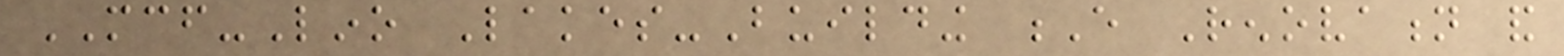MCF-Lino Lakes-Building E Renovation and
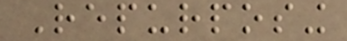Repurposing
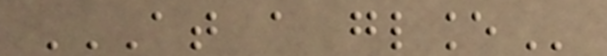AT A GLANCE
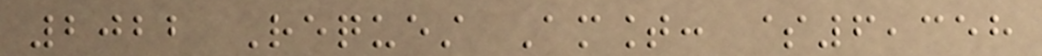2022 Request Amount: $6,358
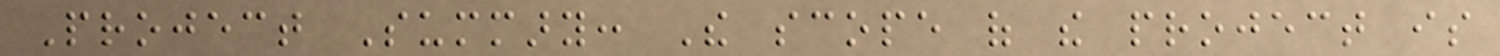Project Summary: The scope of the project is
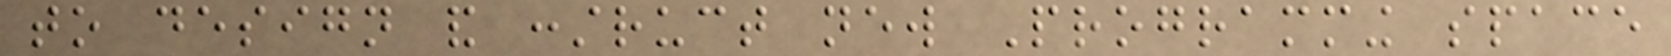to design and construct new Programming space
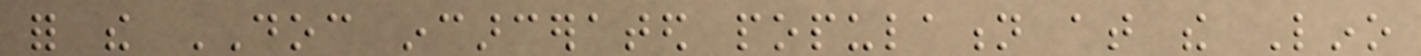for the DOC incarcerated population at the Lino
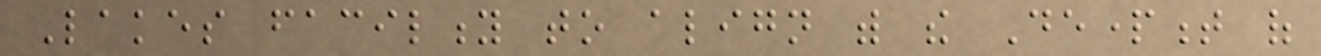Lakes facility to align with the Department of
